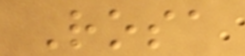Rosa
